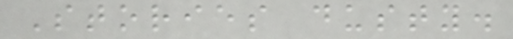Stories dusty.
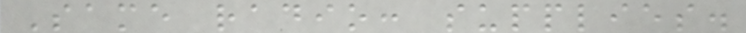Same radio: supplies.
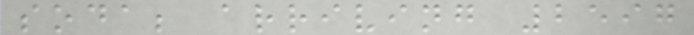soda; arriving 2597
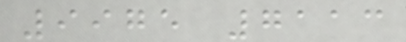9975 7113
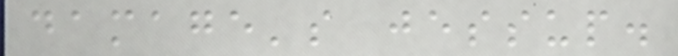damage's jessup.
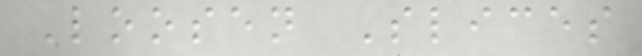Loosen Slices
